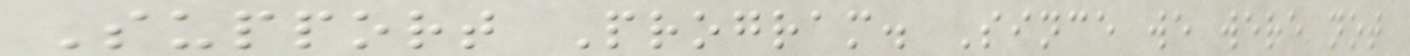Support Program. Since we were not
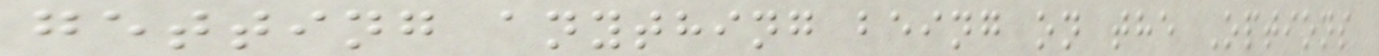getting anything being on the Options
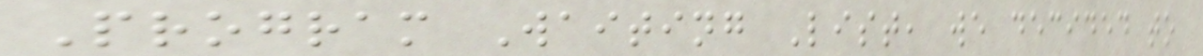Program Waiting List, we decided to
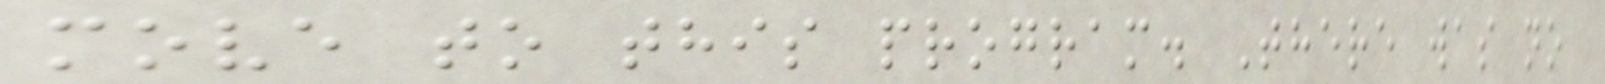move to this program. There was no
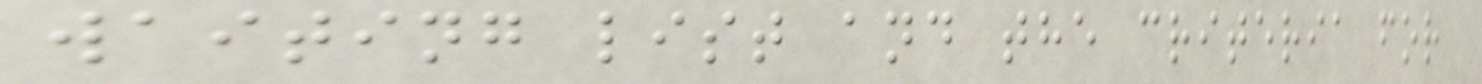waiting list and the criteria for
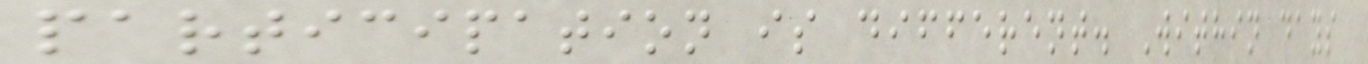participation is different. Within days
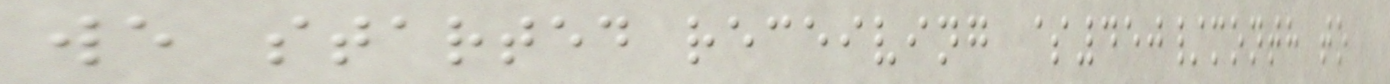we started receiving $450/month to
